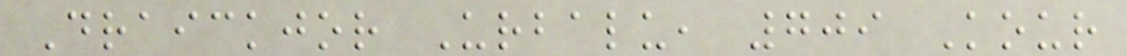Draickjor Urbalu, 709 Kour
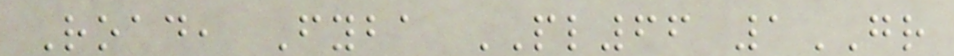Road, Fyba PL66 1GR
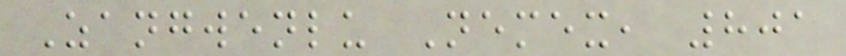Zangwenlu Nemex, 801
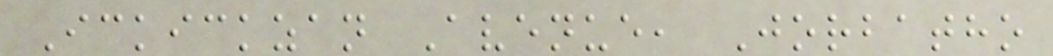Ickickzan Avenue, Jorbatho
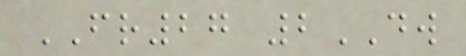FR27 2DW
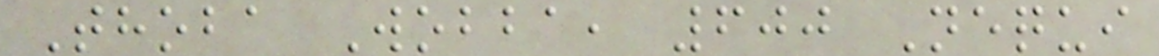Thoba Wobba, 600 Nequi
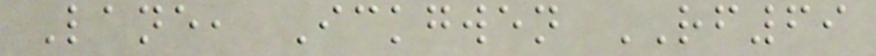Lane, Ickgwen RF69
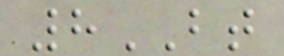8BT
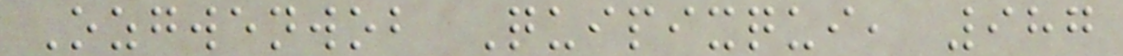Ozgwenwob Quipixqui, 987
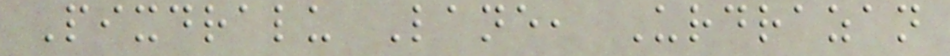Pixdralu Lane, Urdrazan
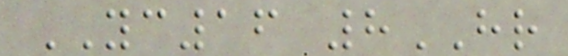YC16 8HR
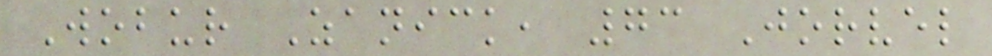Wobur Zanick, 73 Jorvel
